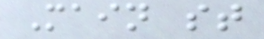Main st
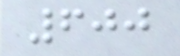600
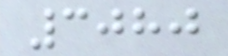3080
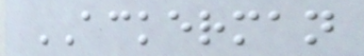ACKERMAN
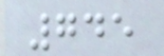745
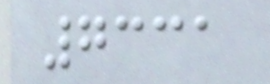7331
